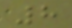8
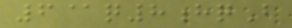6@q8hqB
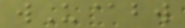wU@bw
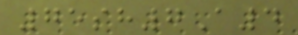75sh7A4
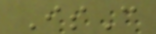IsC
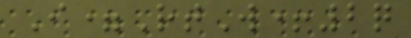I=RtW+2q
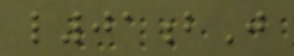l01bJ
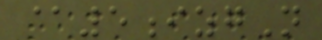@5izgN
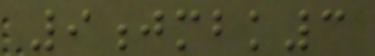9jmbk3
